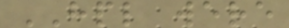HPL were
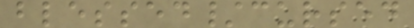blessed/cursed
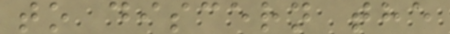to discern the
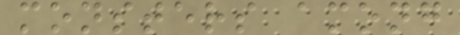monsters among
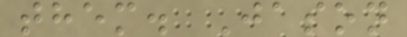them. Jason
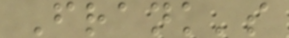Frank's
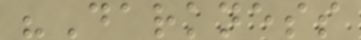"Darkness
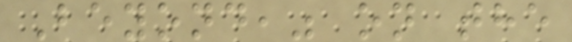Beyond," on the
